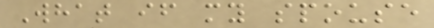What if my spouse
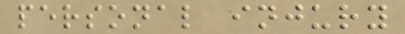personal injury
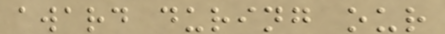award during our
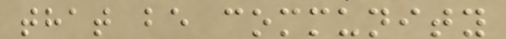that be community
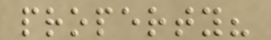property?
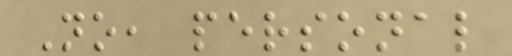No, personal
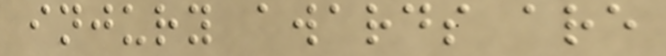injury awards are
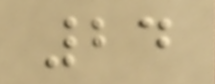24
